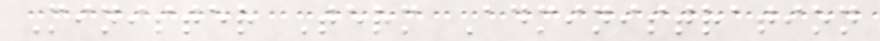Minister Term Administration
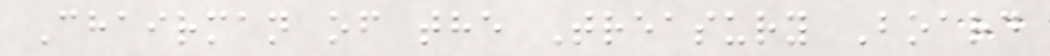Chairman of the Treasury Board
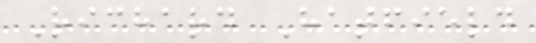Richard Hatfield
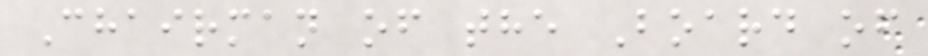Chairman of the Board of
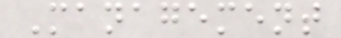Management
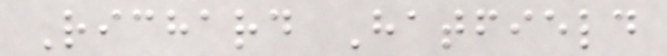Richard Hatfield
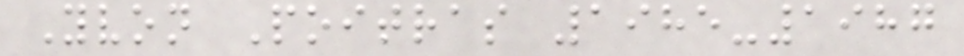Yvon Poitras 1985-1987
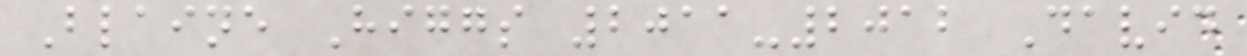Blaine Higgs 2011-2012 David
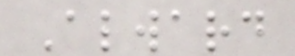Alward
